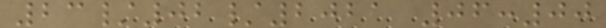23/02/2021 06:00
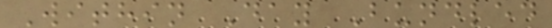Within Day Bundled
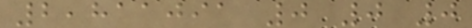2,811091 0 0 0
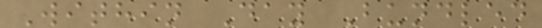Within Day Bundled
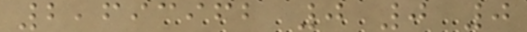2,693962 0 0 0
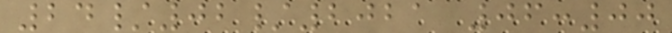24/02/2021 06:00
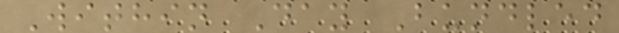Within Day Bundled
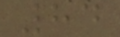84
